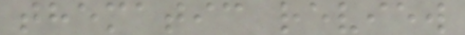thematic review
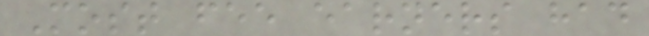Most fee earners had
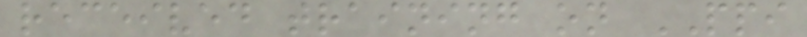received training on PPI
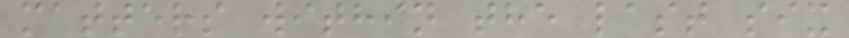matters within the last six
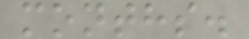months.
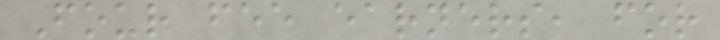Four fee earners, for
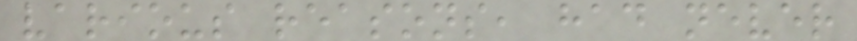various reasons, had never
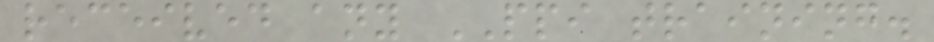received any PPI training.
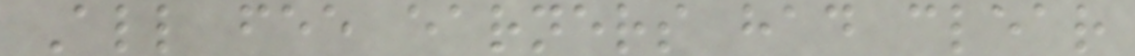All fee earners had clear
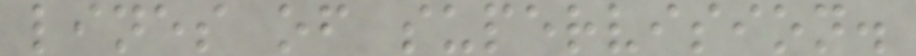lines of supervision.
